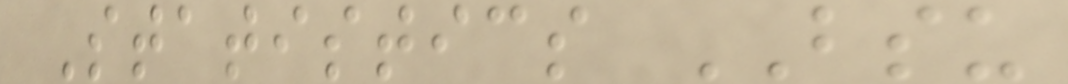Statistics BSU
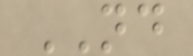ND
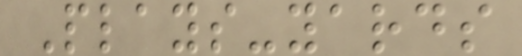Plays-yards
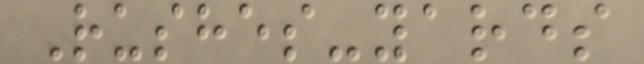Rushes-yards
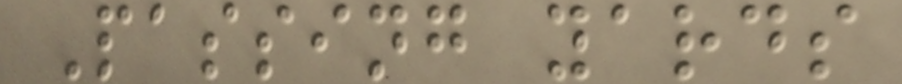Passing yards
